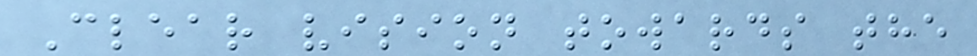Clear vision towards the
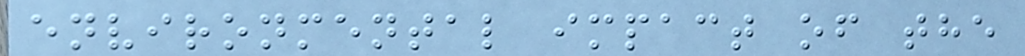environmental impact of the
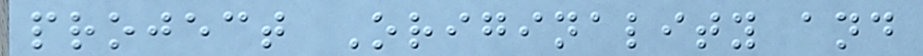project Originality and
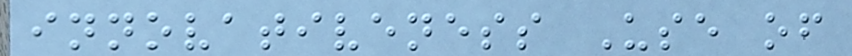innovativeness Use of
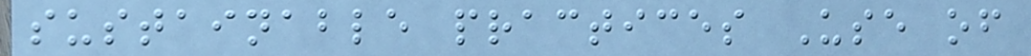sustainable practices Use of
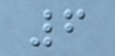6
